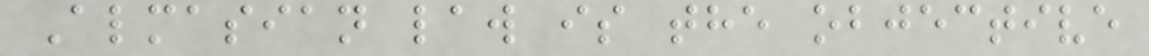Almasian law is the objective
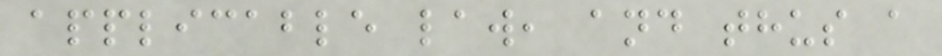applicable law, and thus a
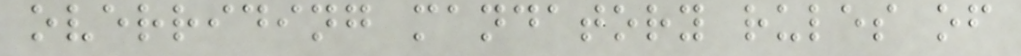overriding mandatory rules of
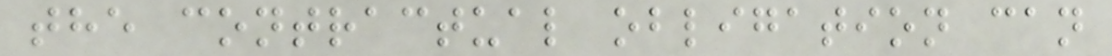the contractual obligation can
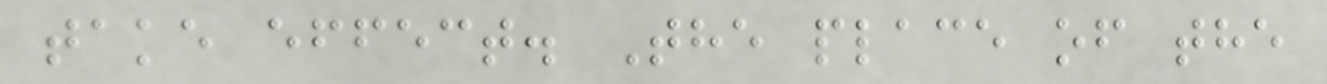take effect. The place of the
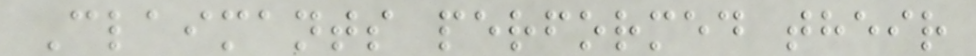Claimants performed their
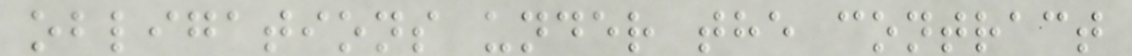obligations under the contract
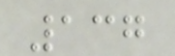137
